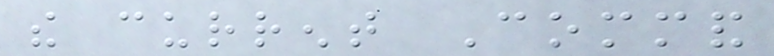the current Command
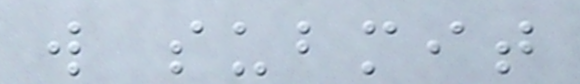will submit
